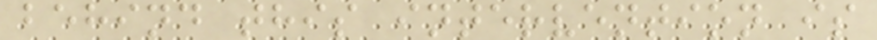behind this intervention is
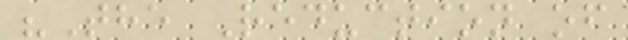"The Reduction of
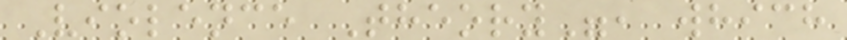Violence Theory", which
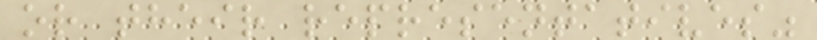or their representatives"
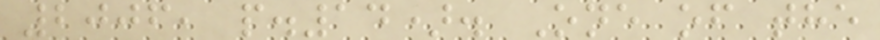2006, p.14). One of the
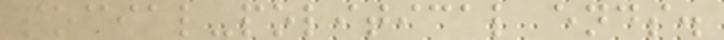social-political ends.
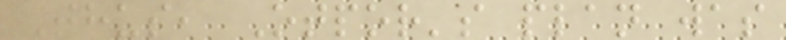Thus, Otpor's plan was
